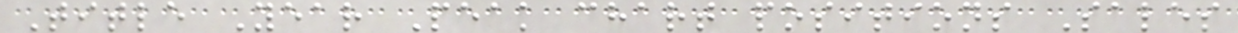Title Year Peak chart positions Sales
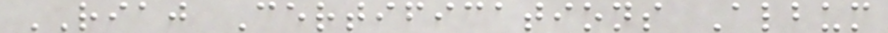RIAJ Certifications Album
